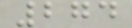274
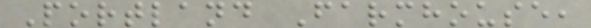Portland Farmhouse,
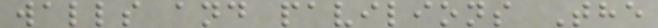walls and pavilions The
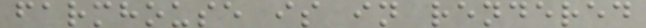farmhouse is in rendered
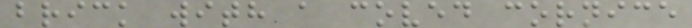brick with a coved cornice
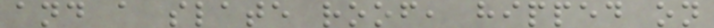and a slate roof, hipped on
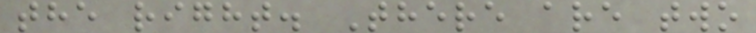the right. There are two
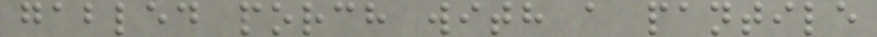gabled porch with a pantile
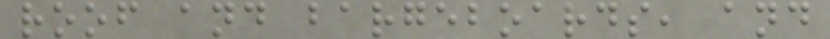roof and bargeboards, and
